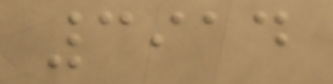3914
